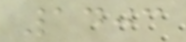1403
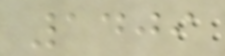1409
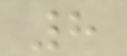8
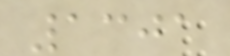1301
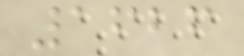1626
